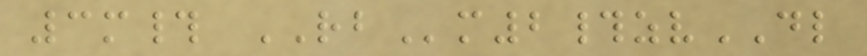3m# RBm2#zvDL
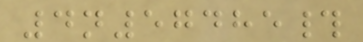4n57485#
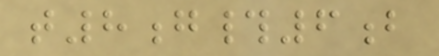t8g#6b
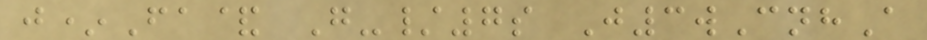j*Fa& G-/7s J3wCnhA
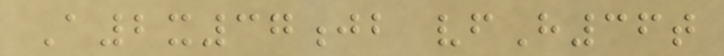A2x37jb vfH36t
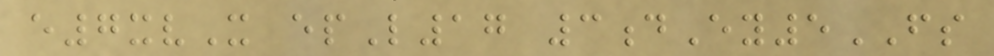e7xvX epL17 3dEy5FS
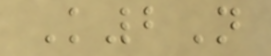K2N
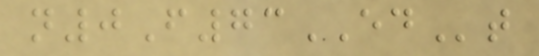n0F73EDt
